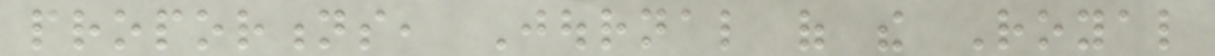proportions, Journal of the Royal
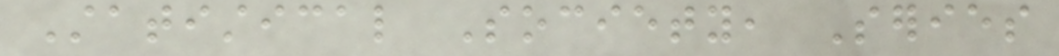Statistical Society, Series
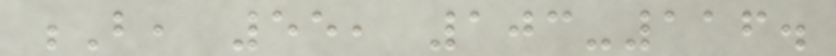B, 55, 103-116.
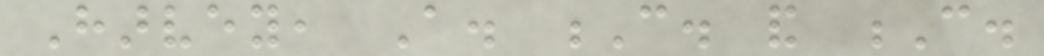Harvey, A. C. and C.
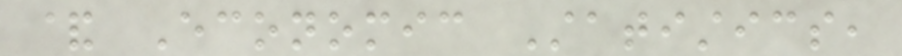& Economic Statistics,
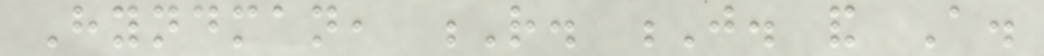Hyndman, R. J. and A.
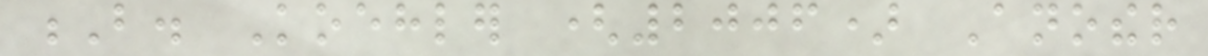B. Koehler (2006) Another
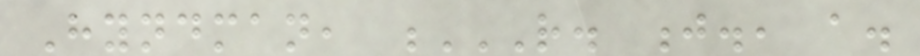Hyndman, R. J., A.
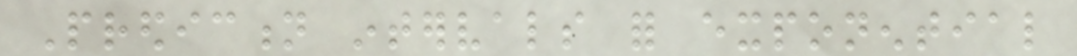Prediction intervals for exponential
